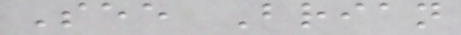See Brian
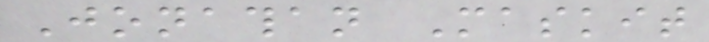Jonathan Maskit
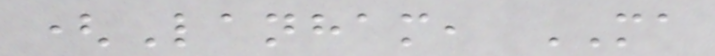(Lanham, MA
